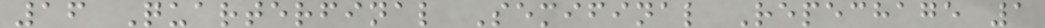16 Quarterfinal Semifinal Repechage 1
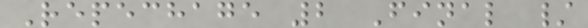Repechage 2 Final /
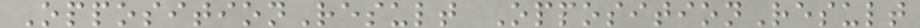OppositionResult OppositionResult
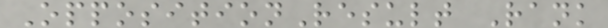OppositionResult Rank
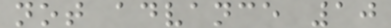not advance 10
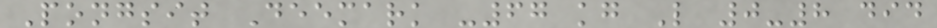Pongsit Deemark -67 kg L 0-8 did
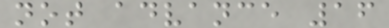not advance 16
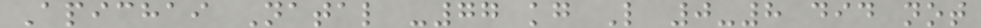Apichai Natal -77 kg L 0-8 did not
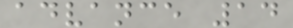advance 14
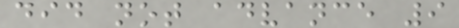did not advance 9
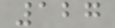127
